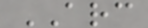ARC
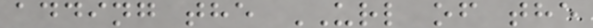adding the URL of the
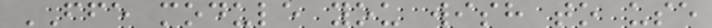FFE module you wish to use
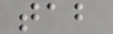tab
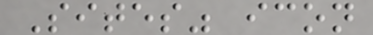Sites" icon
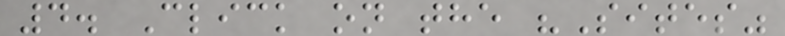4. Click on the "Sites"
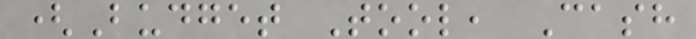(Budget Tool, Cash
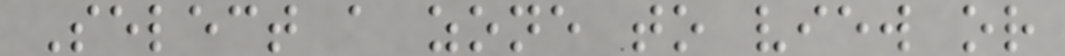Select a zone to view or
